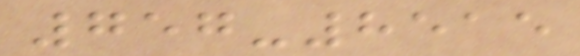757-8515
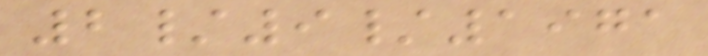2/9/1971
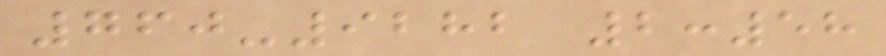760-9282 2:58
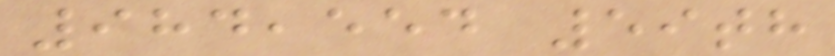984,554 59th
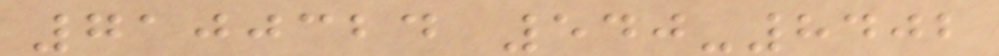7100324 540-8402
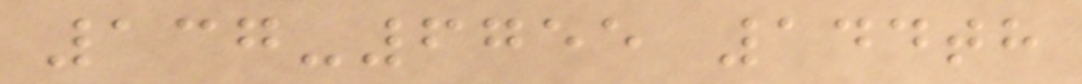137-6755 144th
